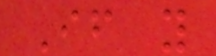If you
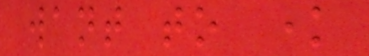want to know
